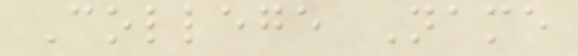College Name
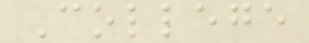College
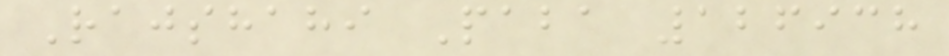Rajshahi Paba 126938
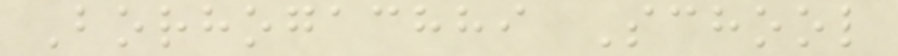Borhogachhi School
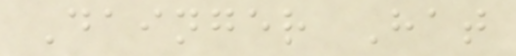Dainger Hat
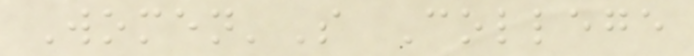Women'S College
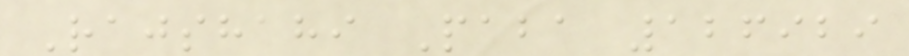Rajshahi Paba 126929
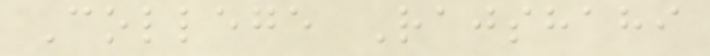College Rajshahi
